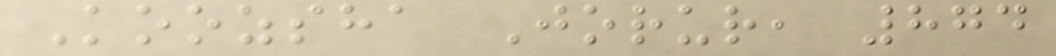Koozsha Jorur, 874
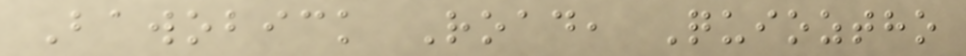Bawobick Road, Quioztho
